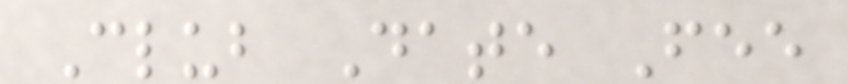Club Date Fee
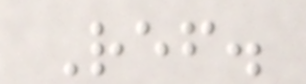Ref.
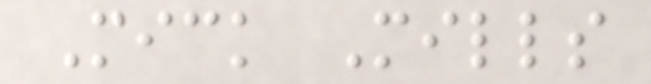Mick Mills
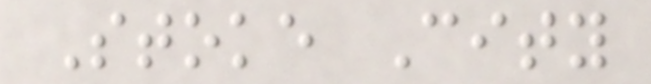Stoke City
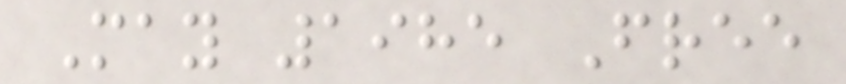May 1985 Free
